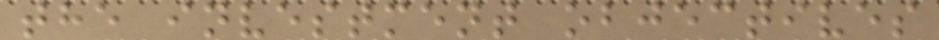the investment objectives
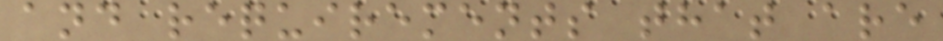and requirements that are
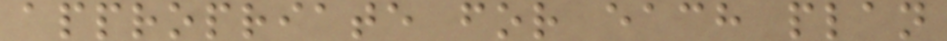appropriate for each plan
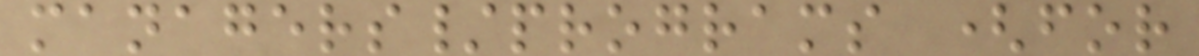managers/programs (for
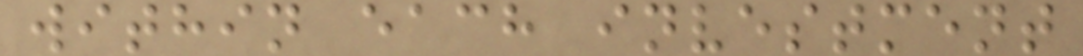within each investment
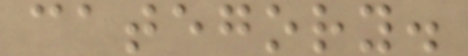category.
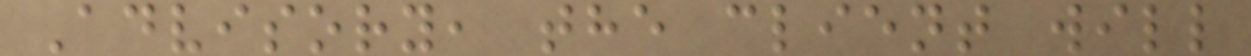Advisory, the client will
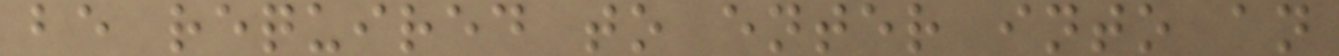be required to enter into an
